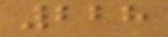228
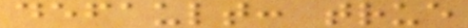default: true
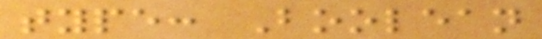type: Boolean
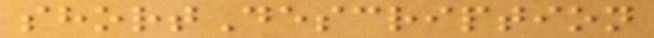shortDescription
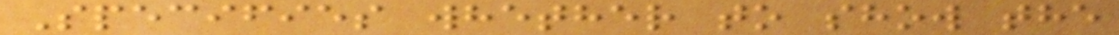Specifies whether to show the
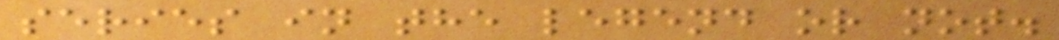series in the legend or not.
